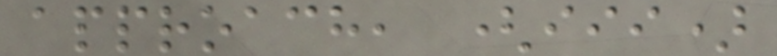approach, (iii)
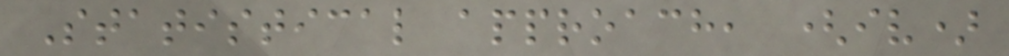Statistical approach, (iv)
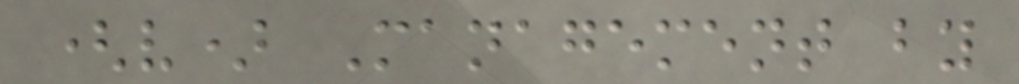(v) Management by
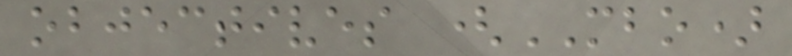objectives (MBO)
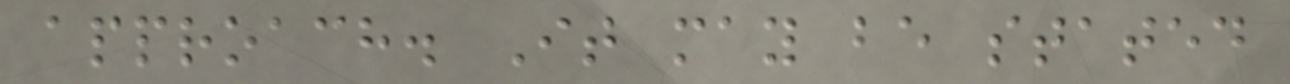approach. It may be stated
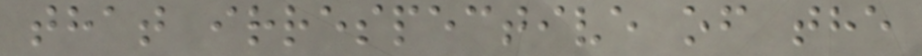that irrespective of the
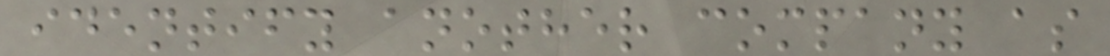identify another company as
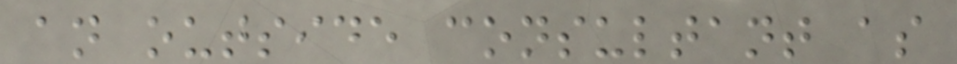an outside consultant as
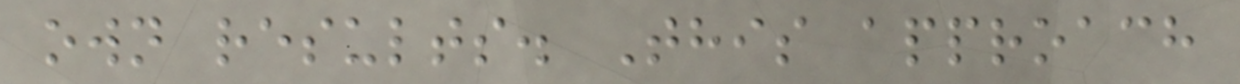own results. This approach
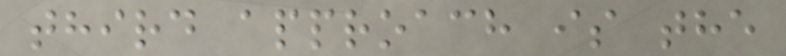third approach is the
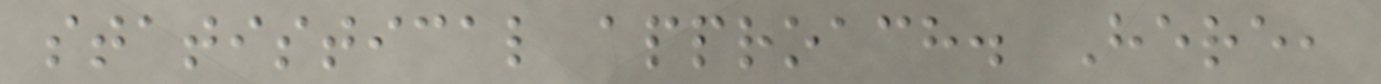statistical approach. Here,
